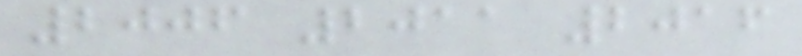2006 2011 2016
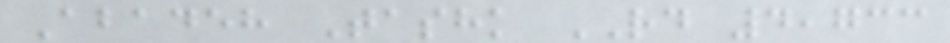Abadeh Tashk RD 4,733
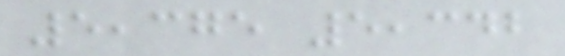5,375 5,342
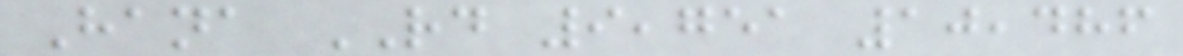Hana RD 9,751 10,486
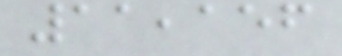11,156
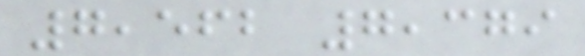7,562 7,379
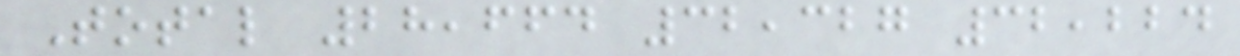Total 28,664 32,327 32,224
